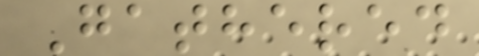Gathered
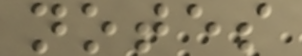notes
